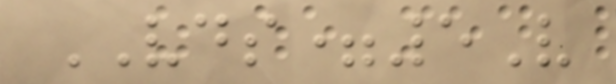VDS=5V
